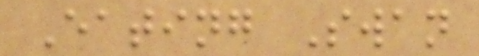Eating Swan
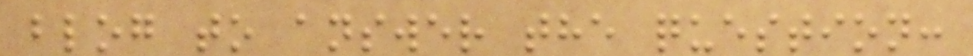blog to answer the question:
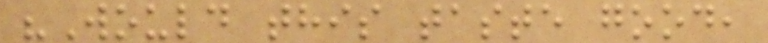"Would this taste good,
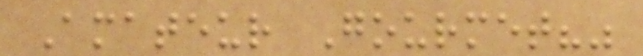Amateur Gourmet?"
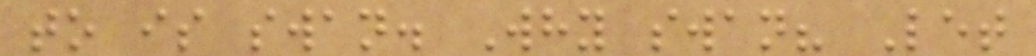to is swan. Why swan? Let
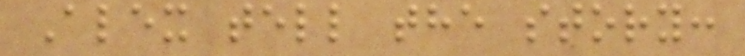Alex tell the story:
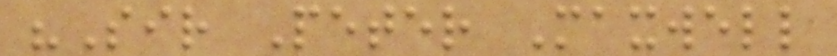"Sir Peter Maxwell
